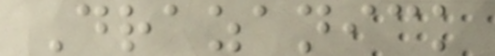Drazanick
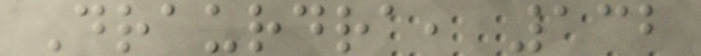Draurdra, 132
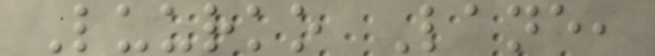Luurko Lane,
